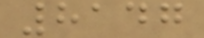8147
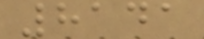8141
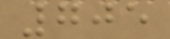705
